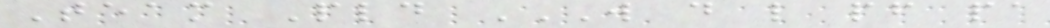Team Pld W D L PF PA
